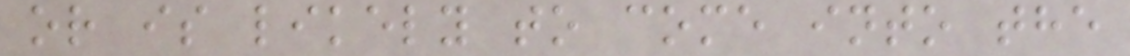or is likely to come into the
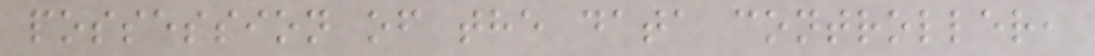possession of the data controller,
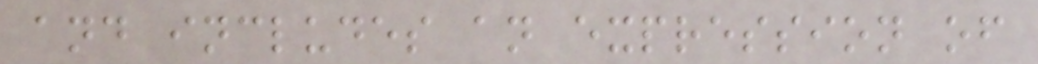and includes an expression of
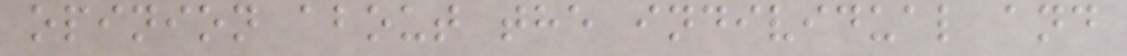opinion about the individual and
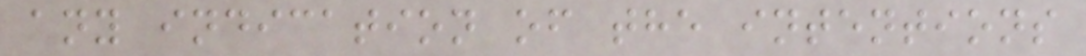any indication of the intentions
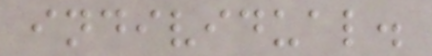individual.
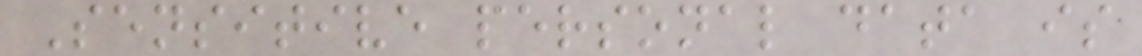Sensitive personal data is
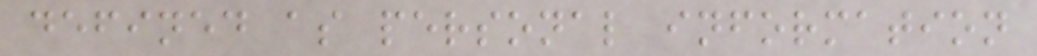defined as personal information
